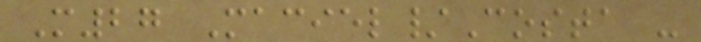M27 Maciel/Costa -
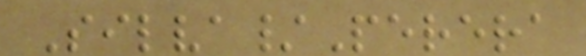Silva/Perera
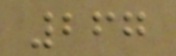267
